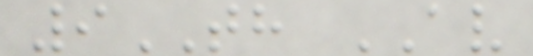9TH AV
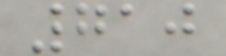710
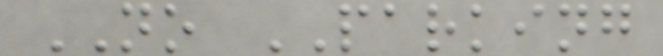NO PARKING
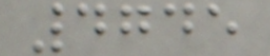4745
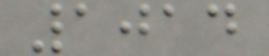1014
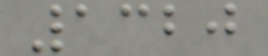1320
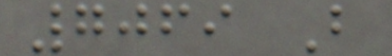7069 B
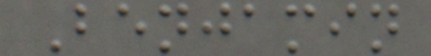Benjamin
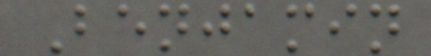Benjamin
